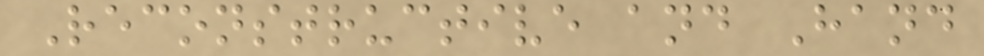Reconstructive and Hand
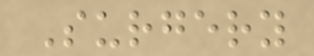Surgery
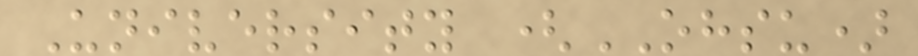University (OHSU)
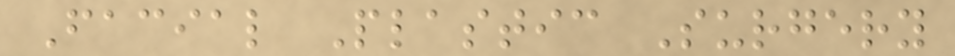Facial Plastic Surgery
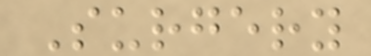Surgery
